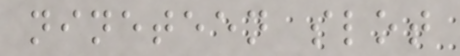nineteen slot
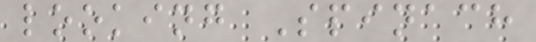looking Spinach
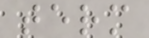term
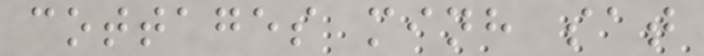cottages minh sat
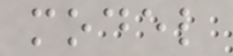model
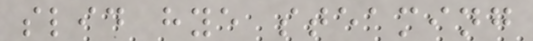slid hye steaming
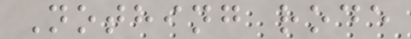Nothing rode
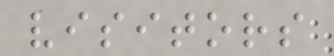visitors
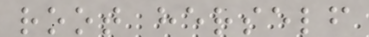root herself
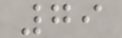79
